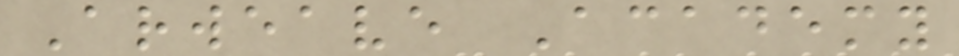Arweave Academy
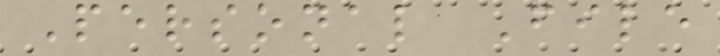Personal File
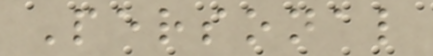Personal
